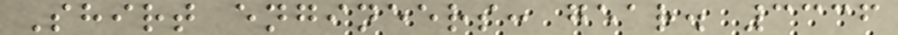Shirt engineers: gear. 3336
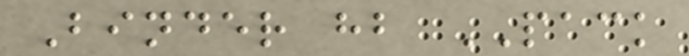Binder hb PACK
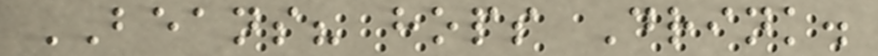BEANS? hops Drink.
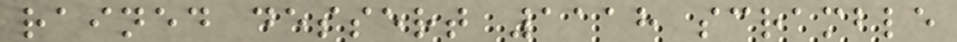rained dessert 1118 scramble
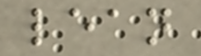lean
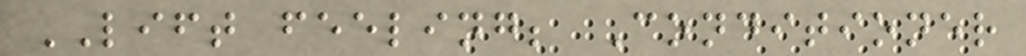LIFT feeling; Conditioner
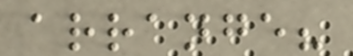arrange?
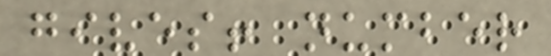gives! number
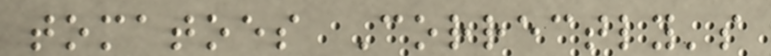tomatoes Correctly's
